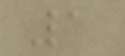1
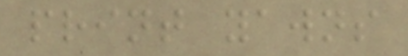print yawns
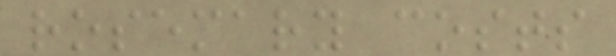rosemary costs
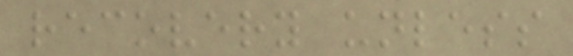recovery unless
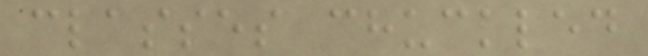classes chuckled
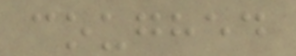coughed
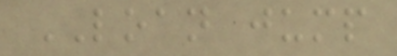LOAN jump
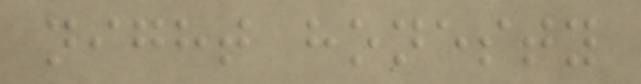night honesty
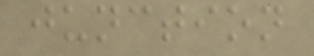junction
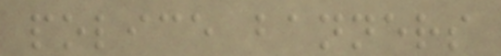police banners
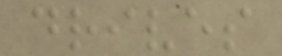drives
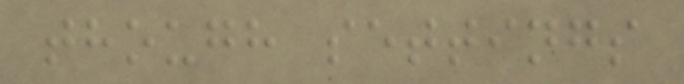though settings
